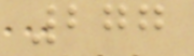277
